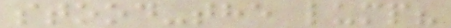stood-the lump?
